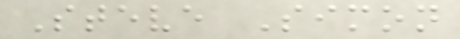Steve Simon
